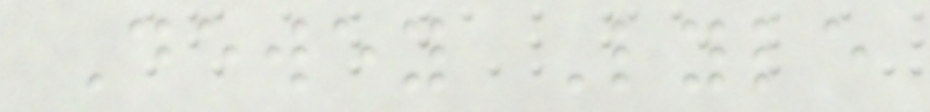Dewey Lyle
